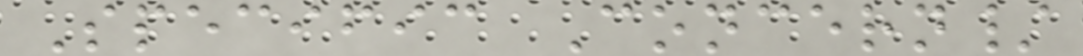Specific Concern/
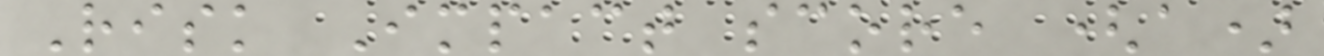Risk Impact score (a)
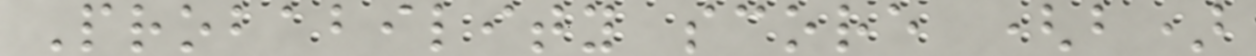Probability score (b)
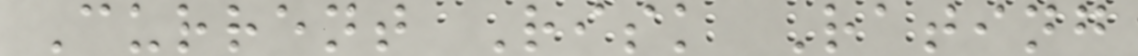Current Risk Rating
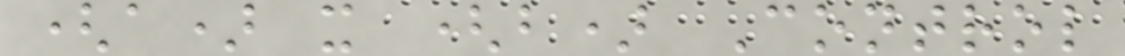(a) x (b) Control
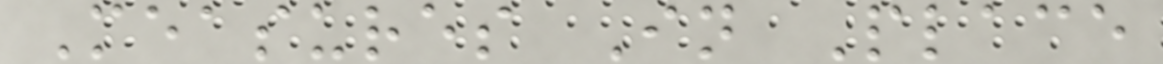Measures In Place
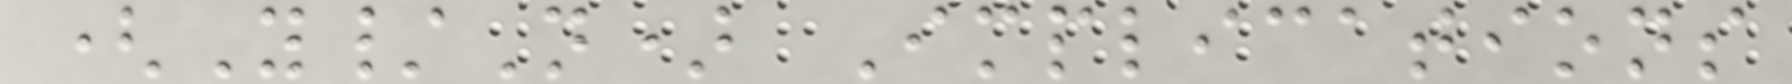(Y/N) Implications
